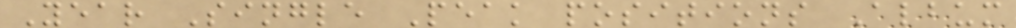Year Single Peak positions Album
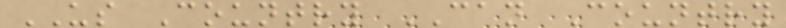US Country CAN Country
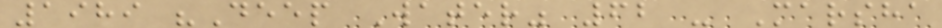1989 "Deep Water" 62 - Marsha
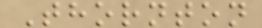Thornton
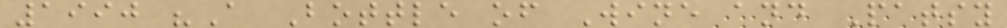1990 "A Bottle of Wine and Patsy
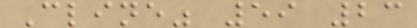Cline" 59 23
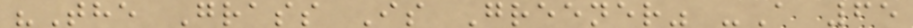"The Grass Is Greener" -A 65
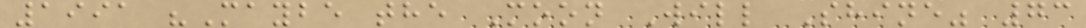1991 "Maybe the Moon Will Shine" 73
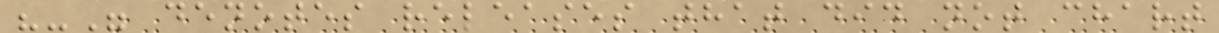"-" denotes releases that did not chart
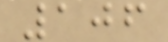106
